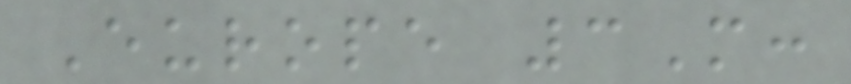Europe 3M:
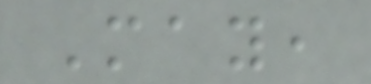May,
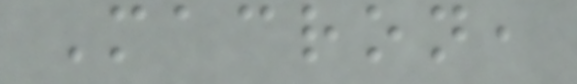Macron,
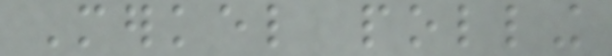Merkel polling
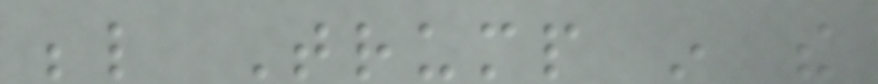below Trump in the
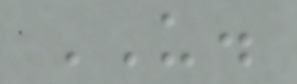US.
